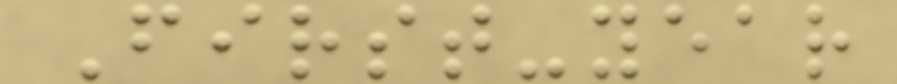First-year
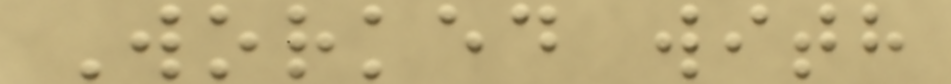Worked with
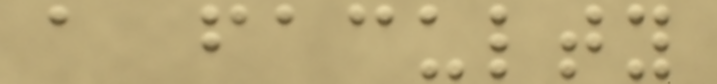a faculty
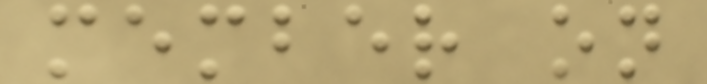member on
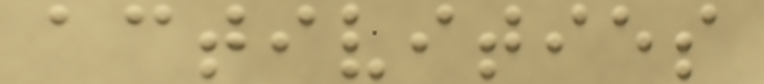activities
